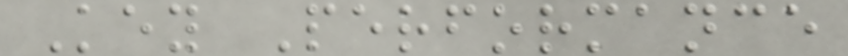Key Performance
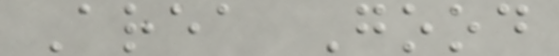Area Good
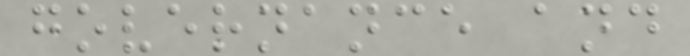governance and
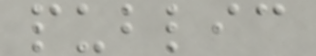public
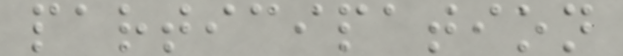participation
